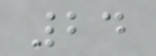24
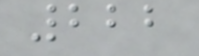222
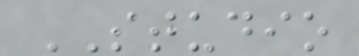STUDIO
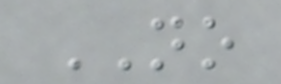NO
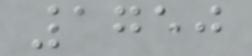1750
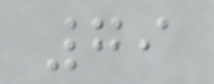79
